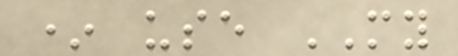* use MY
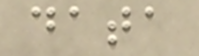data
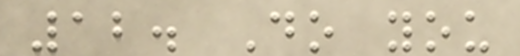12. Do you
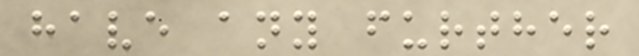have any further
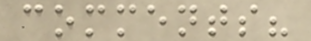comments?
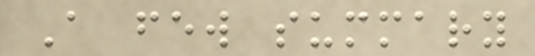A few summary
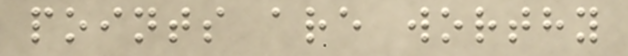points are worthy
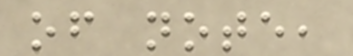of note,
